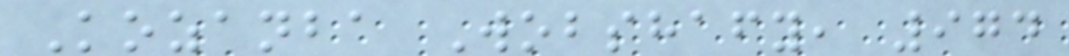Kozanba Wobshafy, 974
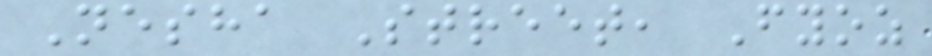Nesha Street, Fyoz
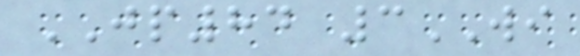JP84 3WI
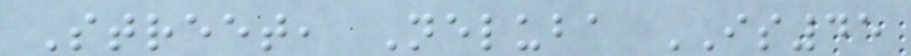Street, Neluba IS45
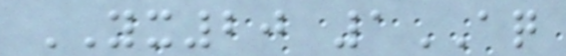YX20 1AQ
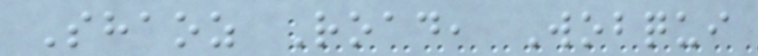Shaoz Road, Wobqui
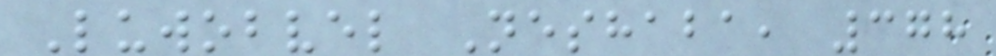Luwobvel Neshaba, 378
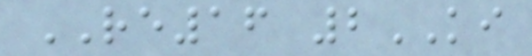RE16 2KI
